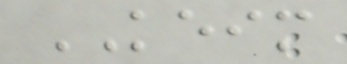KEIM
